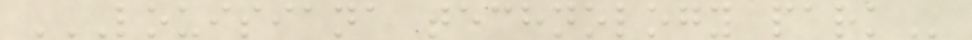LOUISIANA TECHNOLOGY PARK
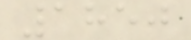1850
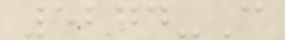5274-C
